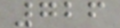726
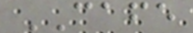CAFE
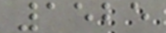1525
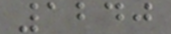1240
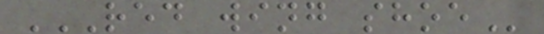RED WING SHOE
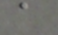a
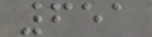651
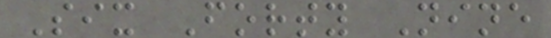Six Forty Nine
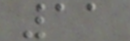11
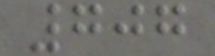707
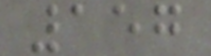157
